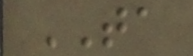TA
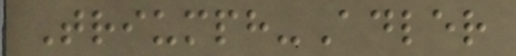Triumph-Adler
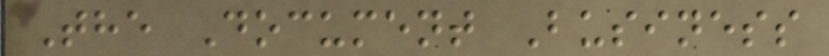The Document Business
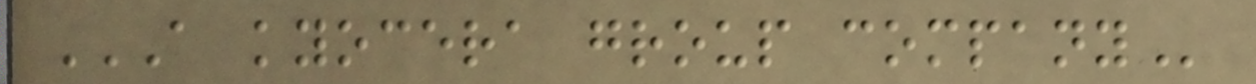A KYOCERA GROUP COMPANY
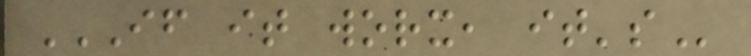IF IT WORX, IT'S
